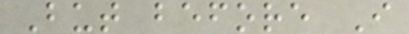But before I
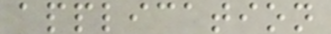application
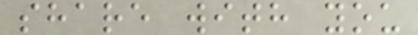share with you
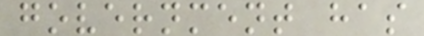government has
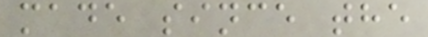made since the
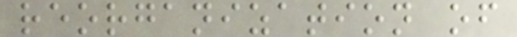reorganization of
